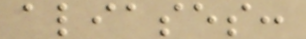aliases:
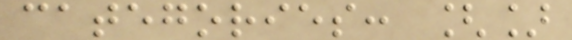categories: []
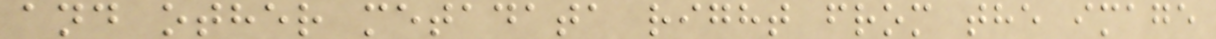and other metadata right from the image
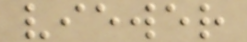viewer
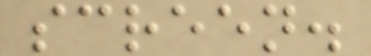screen.
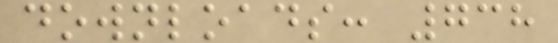downloads: 738
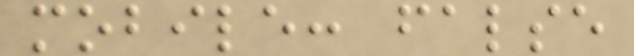mobile: false
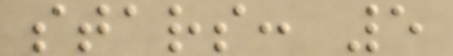stars: 5
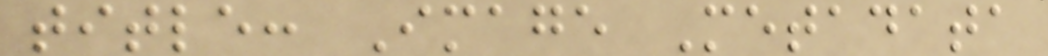title: Image Metadata
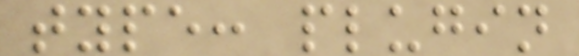type: plugin
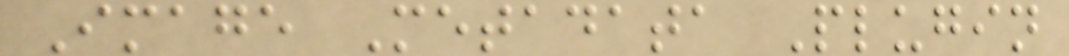Image Metadata Plugin
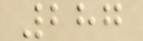287
